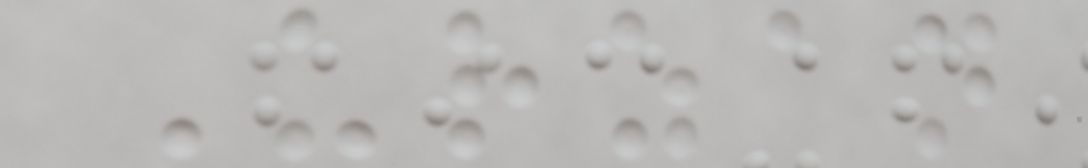Urzan
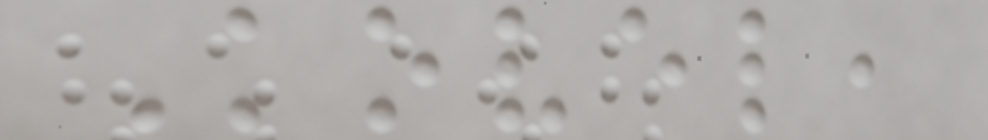Kovel,
